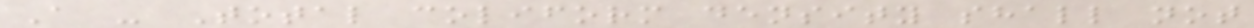A - Total coliform density shall not
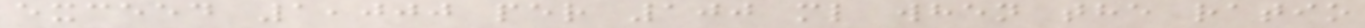exceed 1,000 per 100 ml when the ratio
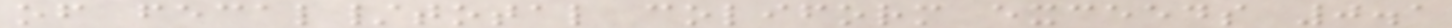of fecal/total coliform exceeds 0.1
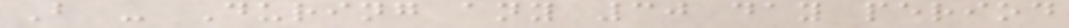B - During any 30 day period
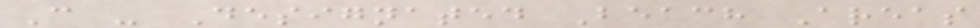C - Designated Beach Areas
